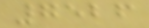7526
